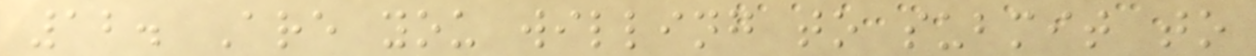12. Are you willing to submit to
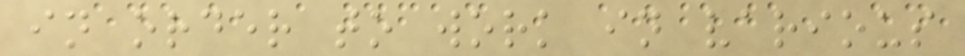in order to work in various
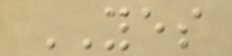YES
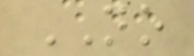NO
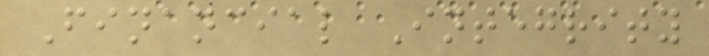Financial Integrity
